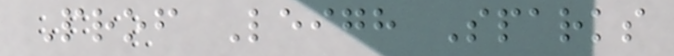Prof Leigh Sparks
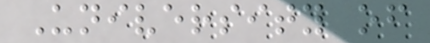University of
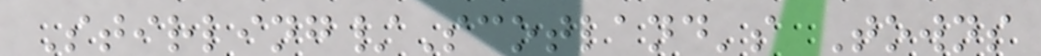Stirling/Scotland's Towns
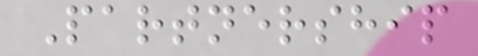Partnership
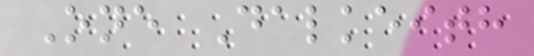One Dalkeith
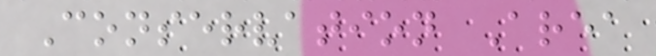Conservation Area
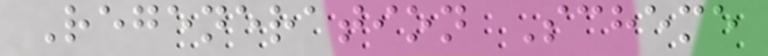Regeneration Scheme
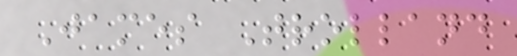James Trolland
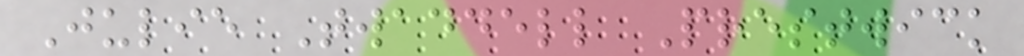Julie Twaddell Prestwick
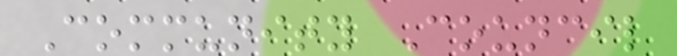Community Council
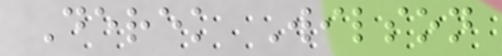Derek Wilson
